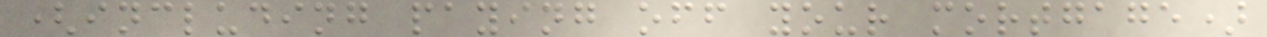(including paying off your mortgage)
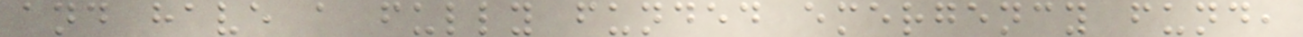and have a fully funded emergency fund,
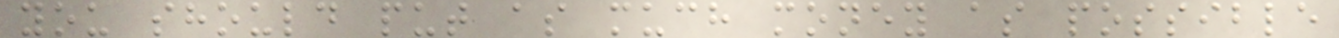you should put as much money as possible
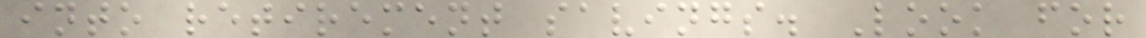into retirement savings. Look for
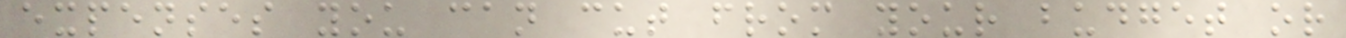expenses you can cut from your budget or
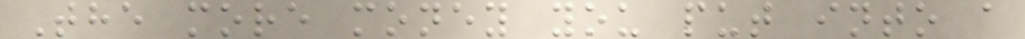The more money you put into a
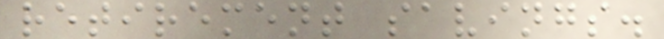retirement savings.
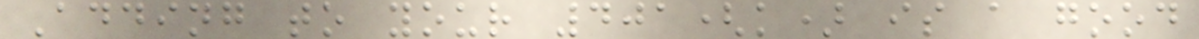Adding to your 401(k) is a good
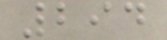294
